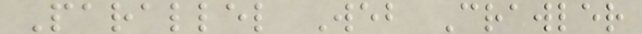Parallel Web Crawler
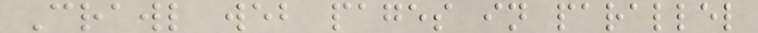Crawl web pages in parallel
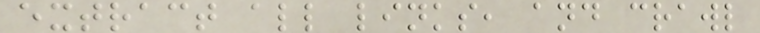extract all links, and crawl
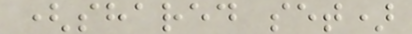(shared set)
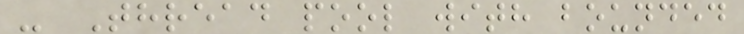- Thread pool with bounded
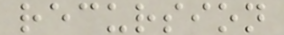recursion
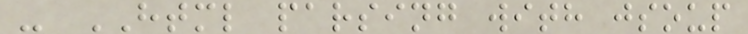- HTML parsing with jsoup
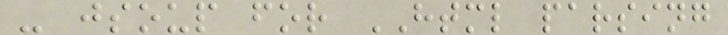- jsoup for HTML parsing
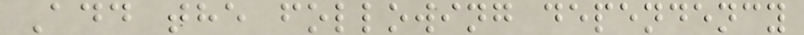Add the following dependency
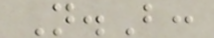N.B:
